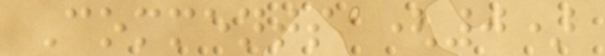Comments (0)
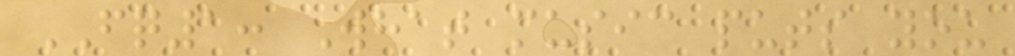FQ1: What music puts you
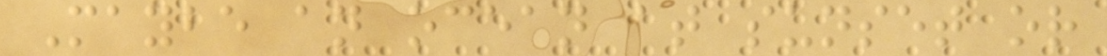Maybe an ocean at sunset or
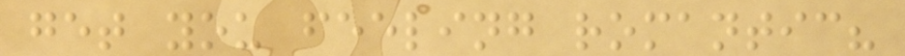get you feeling romantic?
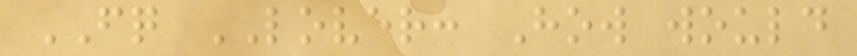FQ LOVER: How would
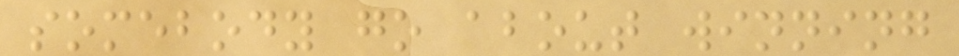somebody go about winning
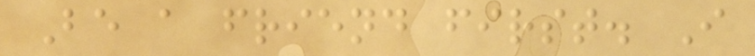Be a friend first. I
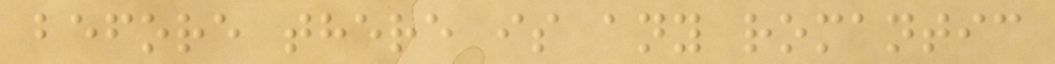before there is any romantic
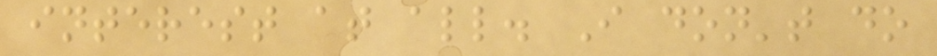interest at all. I don't do
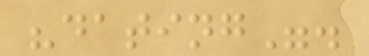"dating".
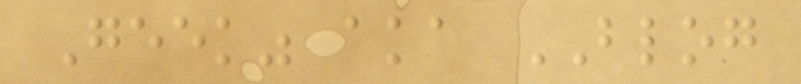Geek" aka BLOG
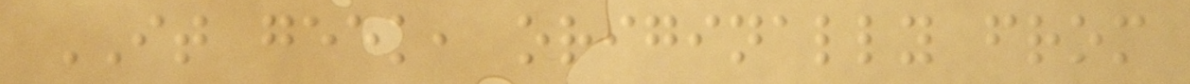IT geek, originally from
